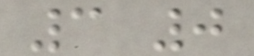3 0
